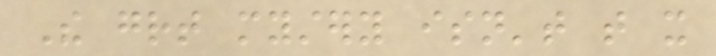The great mystery isn't that it
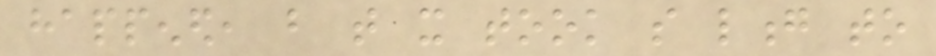happened, but that it took so long to
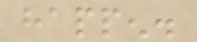happen.
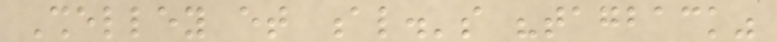Shelley et al.'s "tagback"
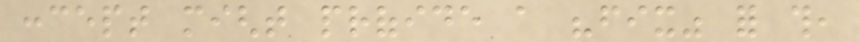concept might profide a "fix" for this,
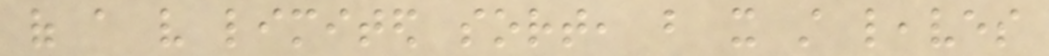of a very limited sort, but it still leaves
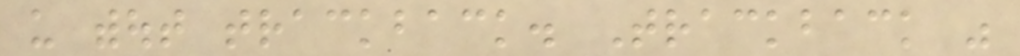us without trackback. Trackback was
